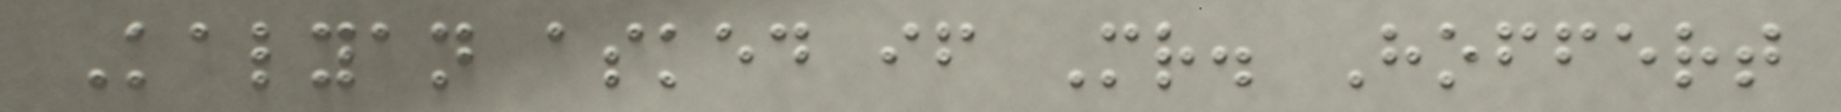Kalyan asked if Mr. Hoffert
